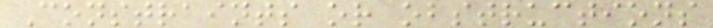Constraints or obstructions
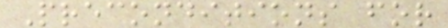Preconditions for
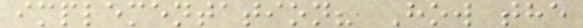implementation? How the
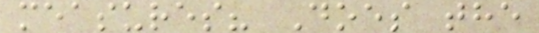measures? Does the
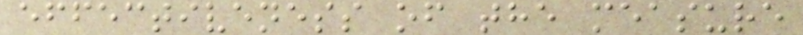effectiveness of the measure
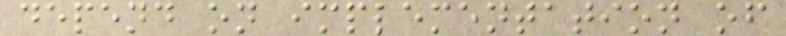depend on implementation of
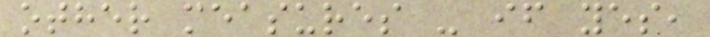other measures - if yes,
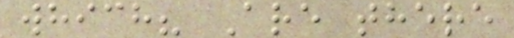which? Are there
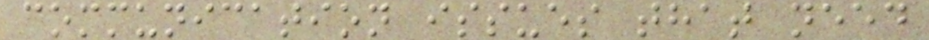communication issues that need
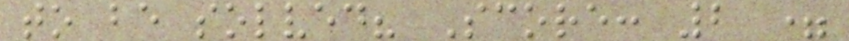to be solved? Score: 2 =
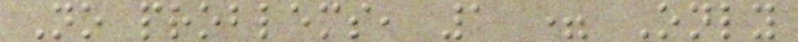No problems, 1 = Only
